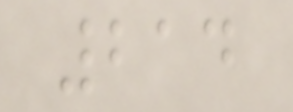214
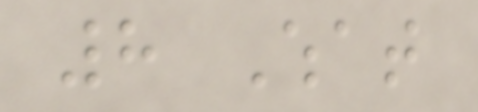8 What
